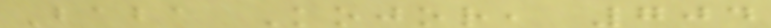Baba Kojor, 704
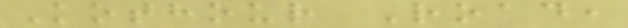Kothour Road,
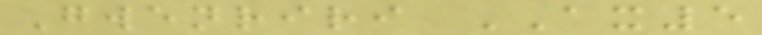Gwenriri AX5
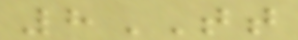8TT
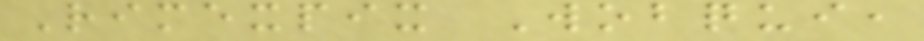Rimexpix Wobqui,
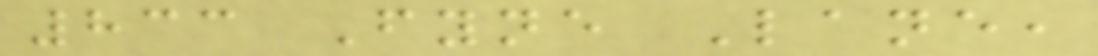833 Fyne Lane,
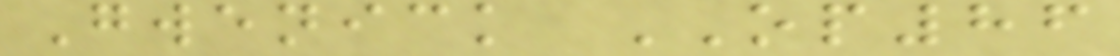Gwenick OP86
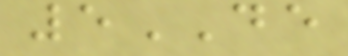5DE
